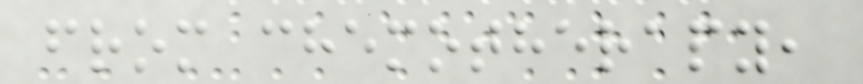from chemotherapy,
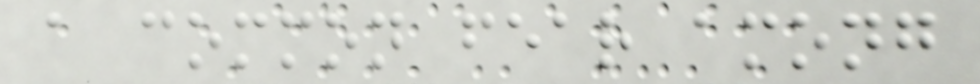a common fear among
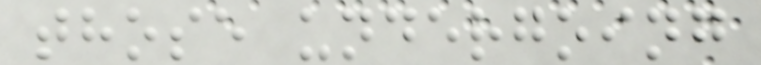those undergoing
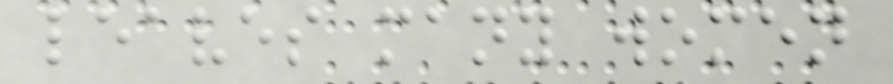leaves many women
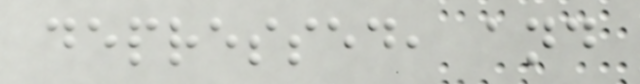depressed, and
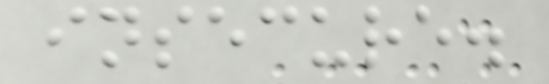insecure.
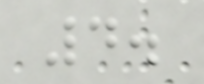4.
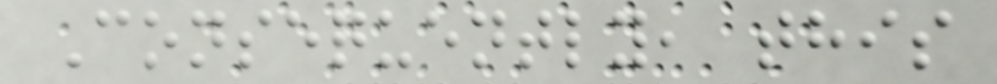Consequently, this
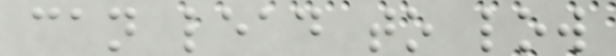can lead to low
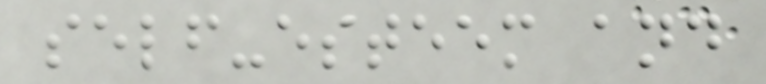self-esteem and
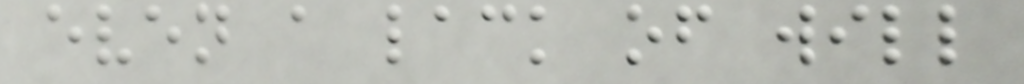even a lack of will
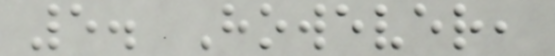5. However,
